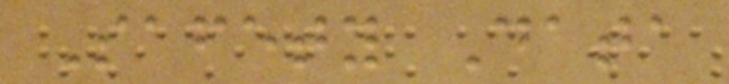Safety Data
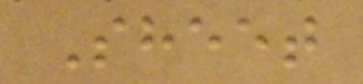Sheet
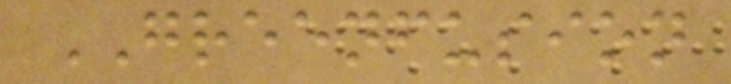GREENFUSION
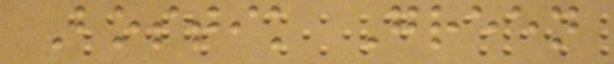Bostik Green
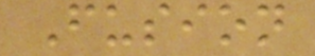Fusion
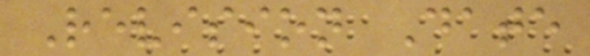Revision Date
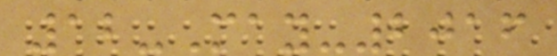12-May-2016
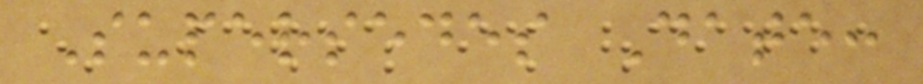Supersedes Date:
